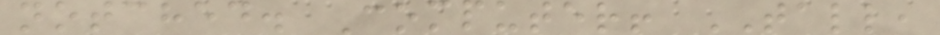notched. Computer! TALL,
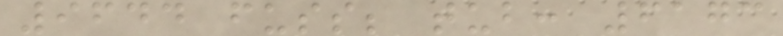9644 fuss; tub: 6173
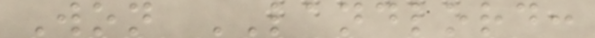Won LANDLORD:
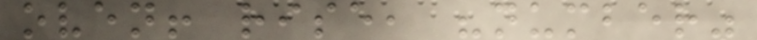oven! rise, "number"
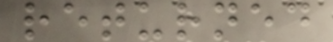returned
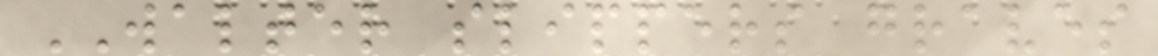WALTER slippers graves
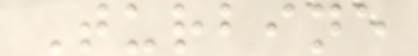Turbine
